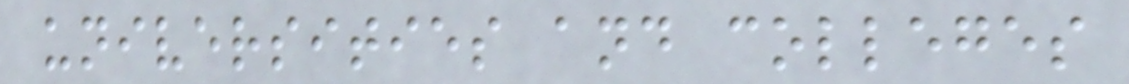universities and colleges
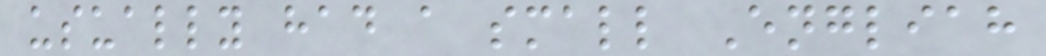usually had a small Engliah
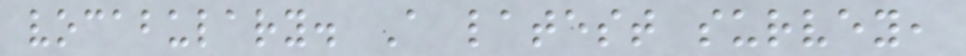vocabulary. A latest survey,
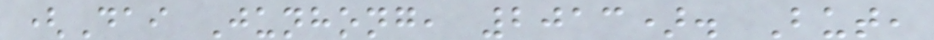(Dai Junhong, 2013). But,
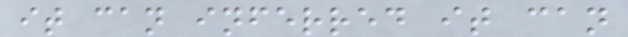it can inferred it can
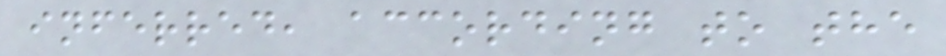inferred, according to the
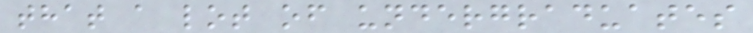that a lot of undergraduates
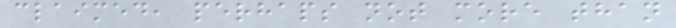claimed, perhaps not more than
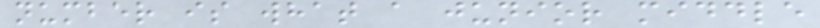number is what a junior middle
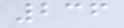236
